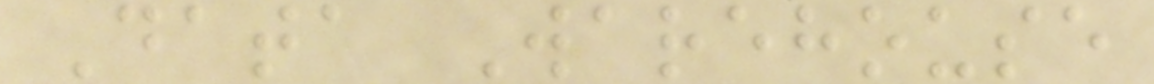Data Warehouse
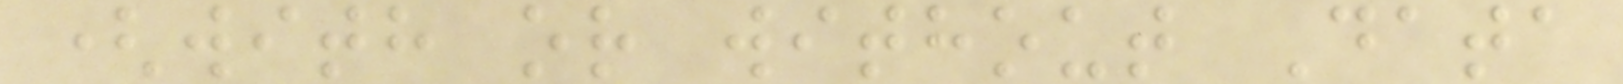(with or without Data
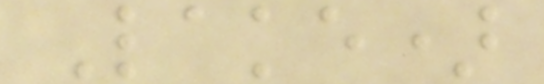Lake)
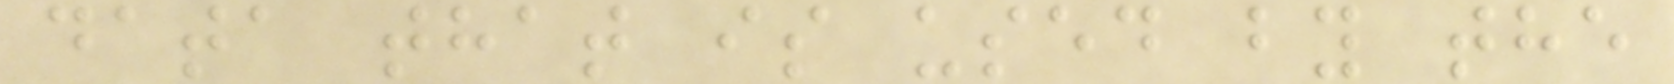data that is used by the
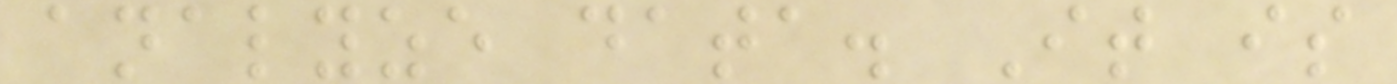analyze data. It is
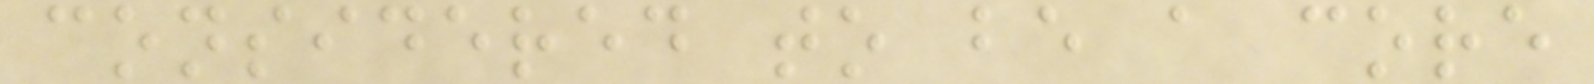considered to be a core
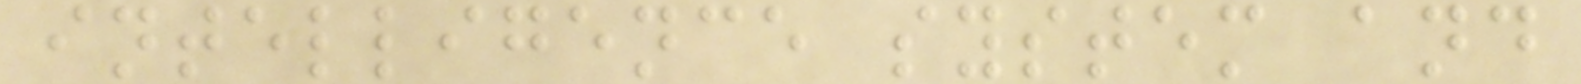intelligence system and
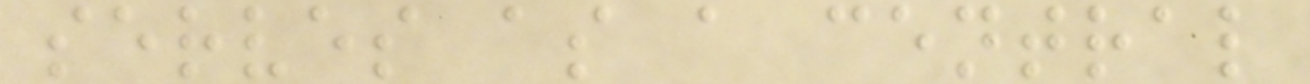serves as a central
